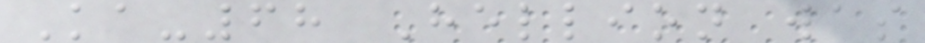Ka-68 Hellion was
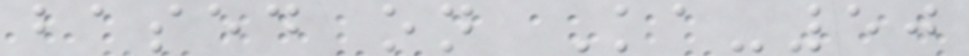based on Ka-50
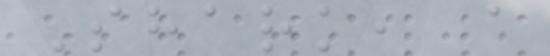Shark, a
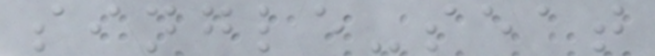single-seat
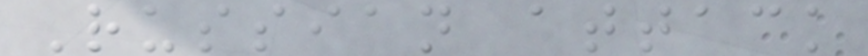Russian attack
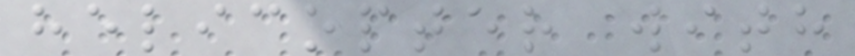helicopter with
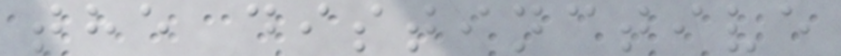the distinctive
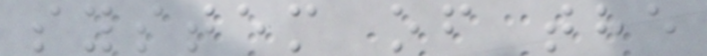system of the
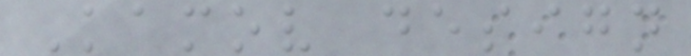Kamov design
